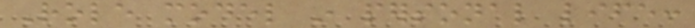Role model in personal life:
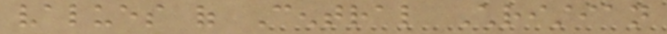values of Central Christian
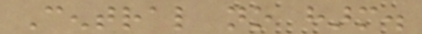Central no harm.
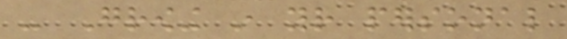- Growing in your personal
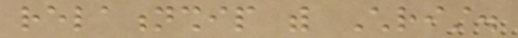relationship with Christ.
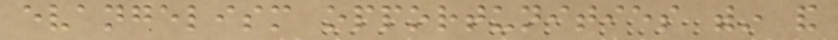evangelism opportunities within and
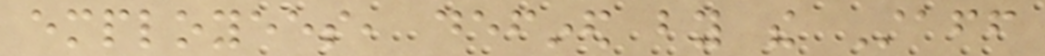employees, defined by the Staff
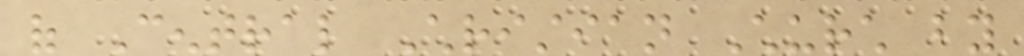of Central Christian Church by
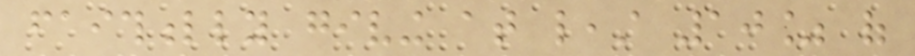faithfully giving at least 10% of
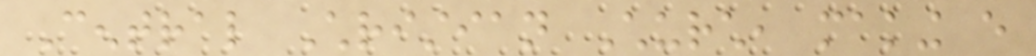Central Christian Church, making every
